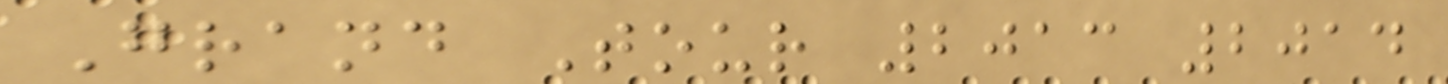Grand Tour 2013 2014
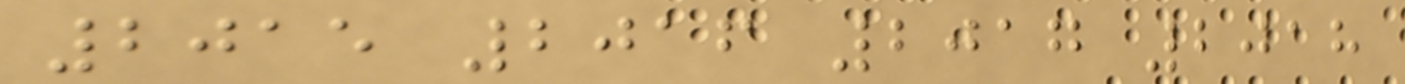2015 2016 2017 2018
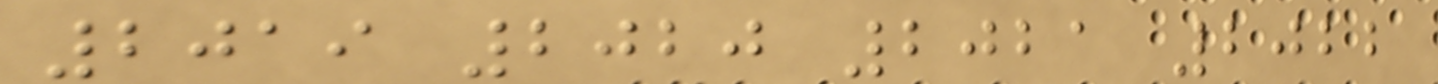2019 2020 2021 2022
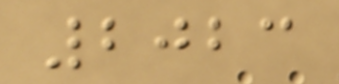2023
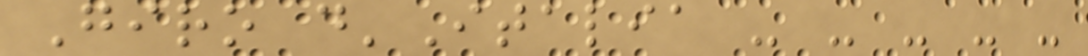Giro d'Italia - - - - -
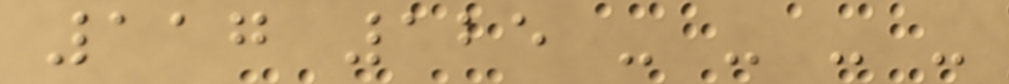117 125 - - - -
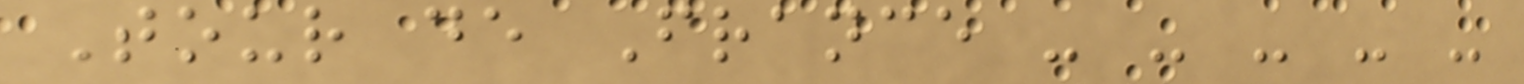Tour de France - - - - -
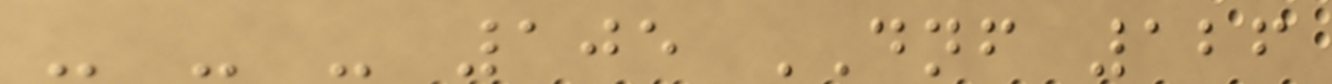- - - 105 DNF 126
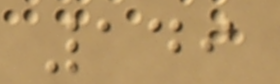149
